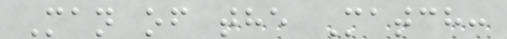Man of the Match:
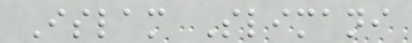Islam Slimani
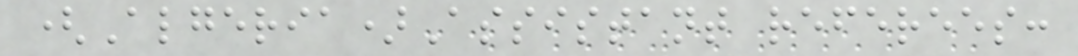(Algeria)Assistant referees:
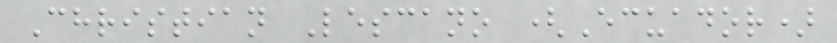Christian Lescano (Ecuador)
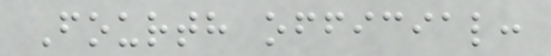Fourth official:
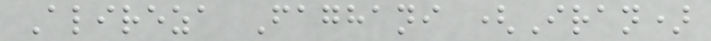Alireza Faghani (Iran)
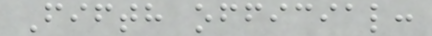Fifth official:
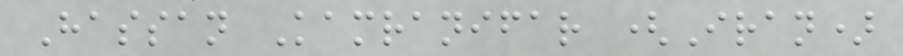Hassan Kamranifar (Iran)
